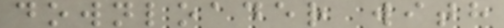downloader with
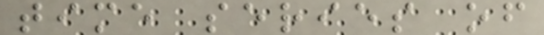time series of
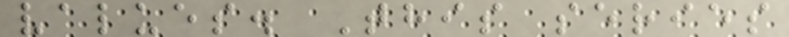values. This series
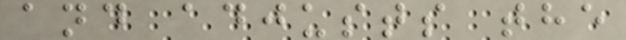and adjusts the
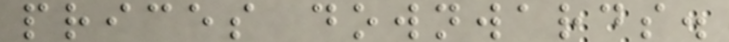prices downwards.
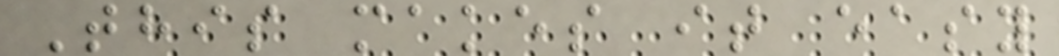This makes it easy
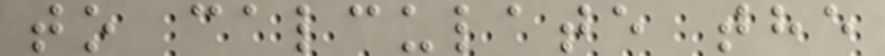to calculate the
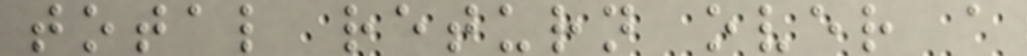total return over a
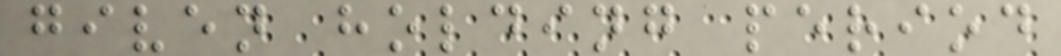given holding period
